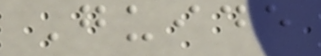Guide
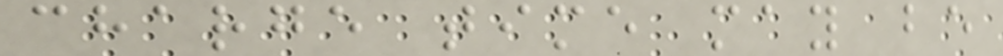charge time may be
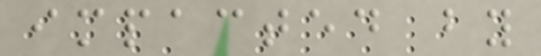impacted by
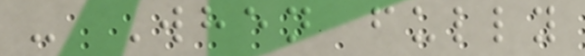- When fully
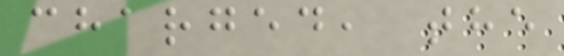charged, the
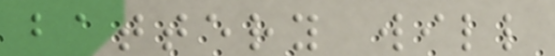battery will
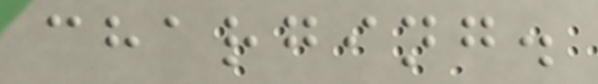charging.
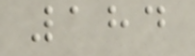184
